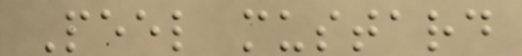Peel mustard
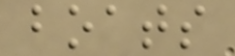boats
